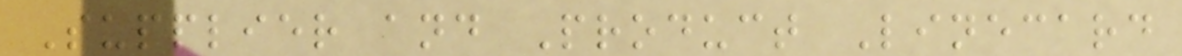Supplier and Product Linecard
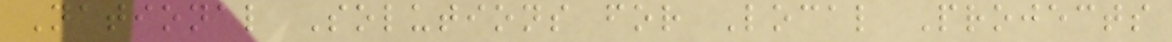National Solutions for Local Projects
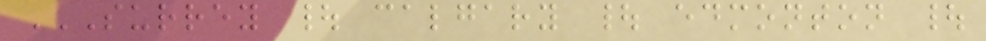SURREY | CALGARY | EDMONTON |
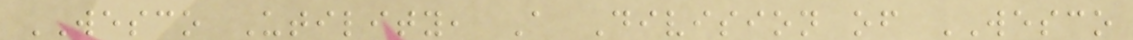WESCO Utility, A Division of WESCO
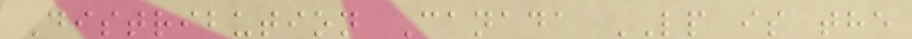Distribution Canada LP is the
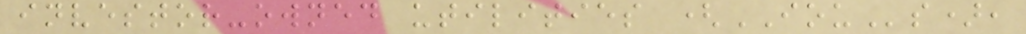investor-owned utilities (IOUs),
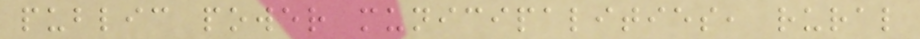public power municipalities, rural
